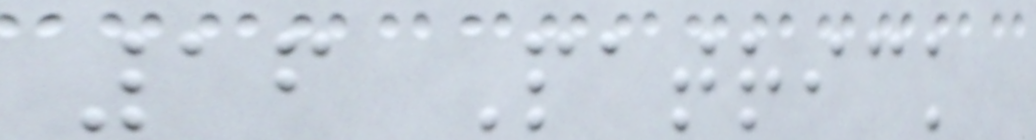16 Patrick
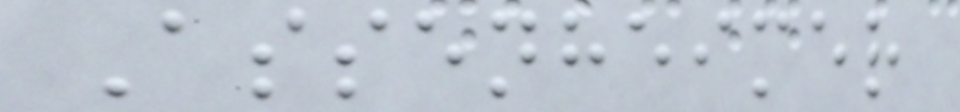Assenheimer
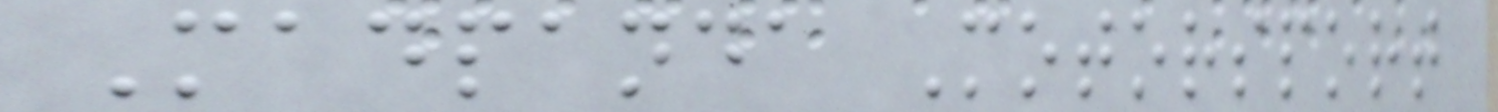Madpanda Motorsport
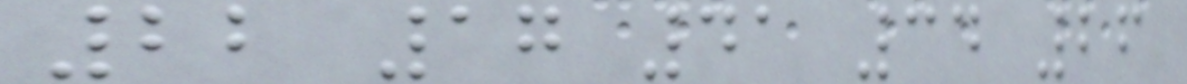22 17 41 34 26
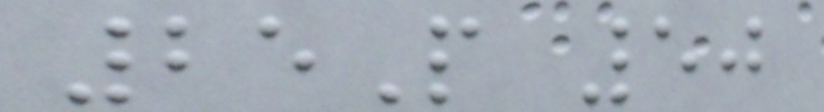25P 50
